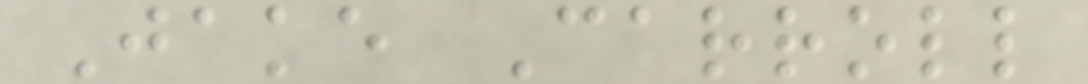Jake Carroll
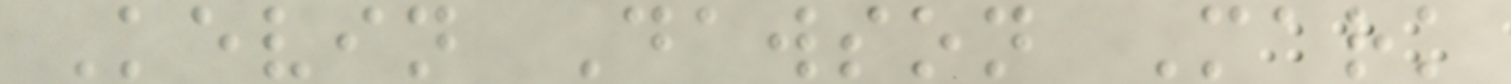Kevin Dawson Mark
